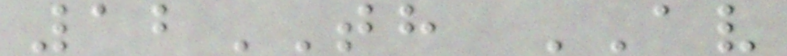12TH AV
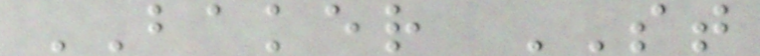BAKER ST
